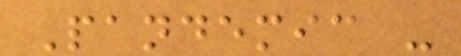Pandemic -
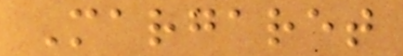Margaret
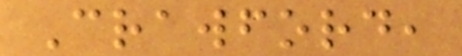Crawford,
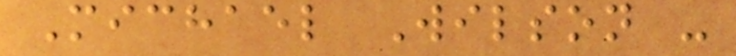Michael Wilson -
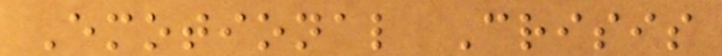Emotional Crisis
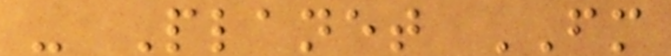- Planet FM
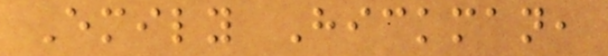Emily Hickman,
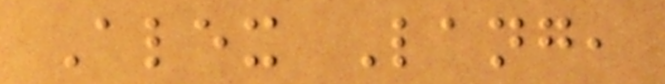Alex Lang,
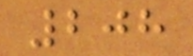208
